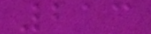213
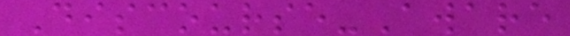Discourse-Aware
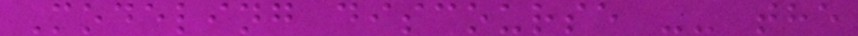Modeling discourse -- the
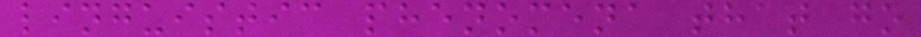linguistic phenomena that go
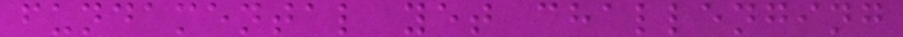fundamental yet challenging
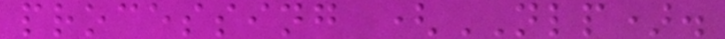processing (NLP).
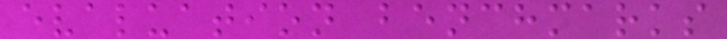evaluation benchmarks
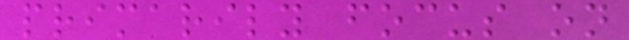primarily focus on
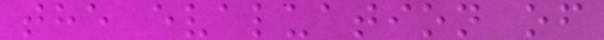the evaluation of
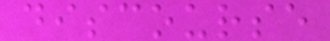discourse
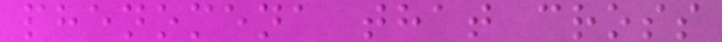phenomena that cross
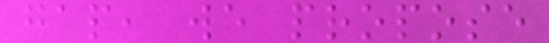gap, we propose
